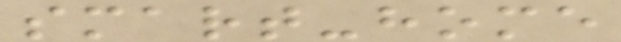smart-home
